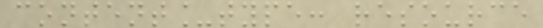content_type: resource
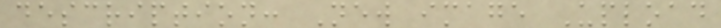description: New image Upload
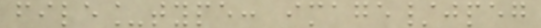file_type: image/jpeg
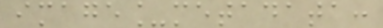image_metadata:
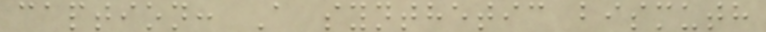caption: A synthetic bismuth
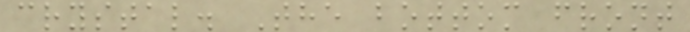crystal. The bottom front
